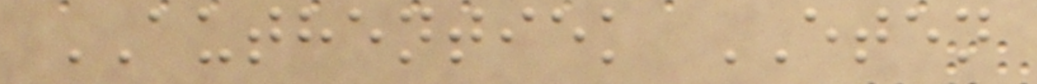AUTHENTIEK ETEN
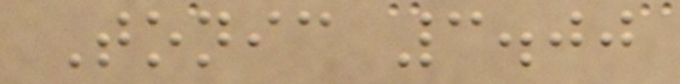Tonic 3.00
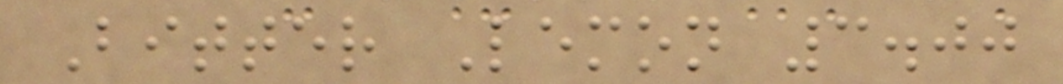Bitter Lemon 3.00
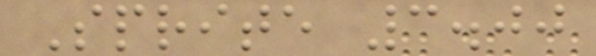Sprite 3.00
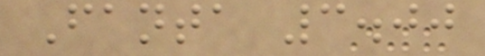Fanta 3.00
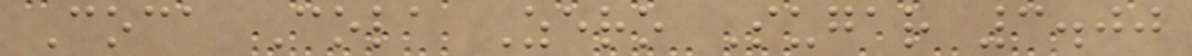Coca Cola Zero Sugar 3.00
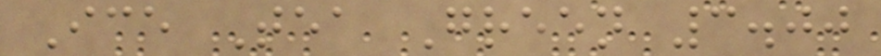Ice Tea Green 3.00
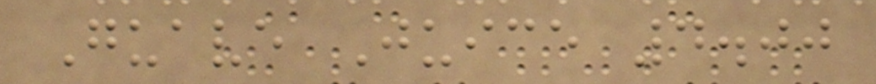Guave Juice 4.00
